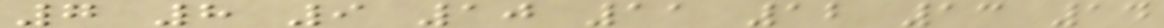7 8 9 10 11 12 13 14
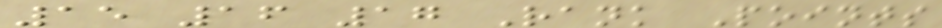15 16 17 Rank Points
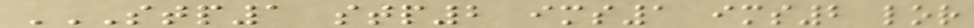STP1 STP2 IMS1 IMS2 LOR
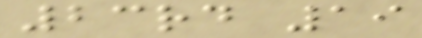23rd 19
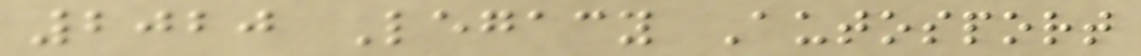2020 Legacy Autosport
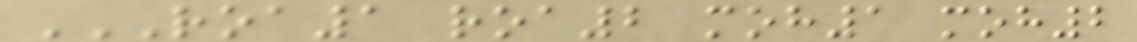ROA1 ROA2 MOH1 MOH2
